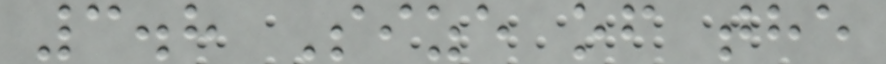3.8 Size of the
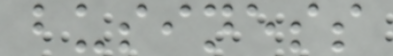business
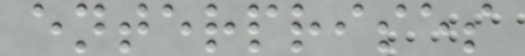enterprises
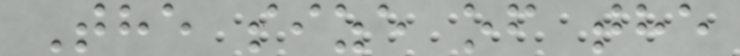The size of the
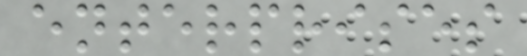enterprises
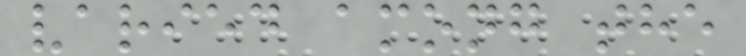varied among the
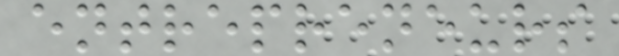entrepreneurs
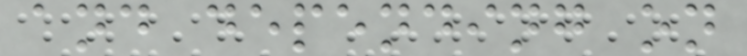and depending on
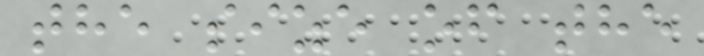the size of the
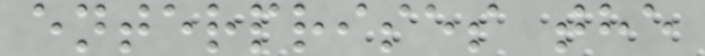enterprises the
